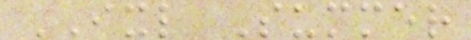IXL Summer
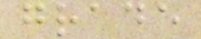grade
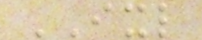IXL
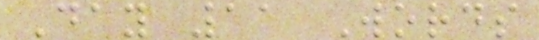Day 11 Words
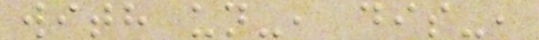with un-, dis-,
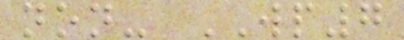non- WP7
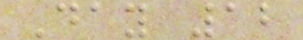Day 12
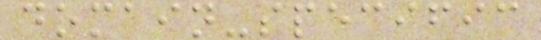domain-specific
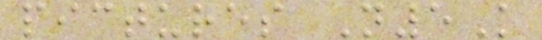pictures N5K
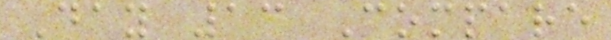Day 13 Compare
